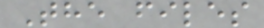The files
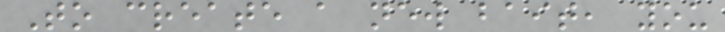To create a new bait, you
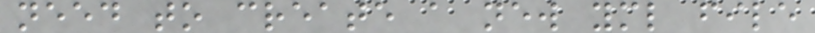need to create a new yml file
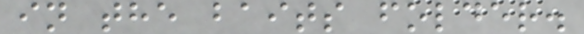in the baits folder.
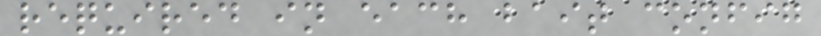required in each bait config
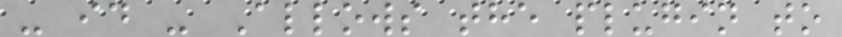- id - Allows the plugin to
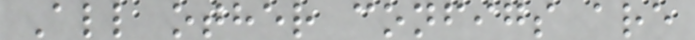All other configs are
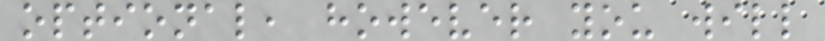optional, however you will
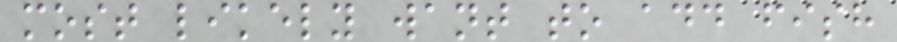most likely want to add fish
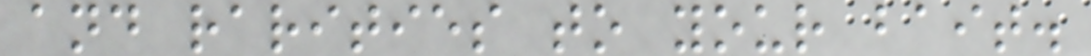and rarities to your bait.
